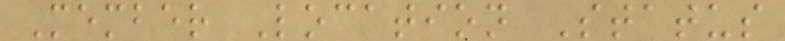Member Location Status
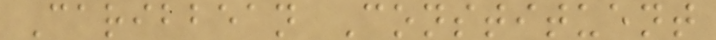Caribbean Constituent
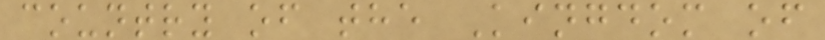country of the Kingdom of
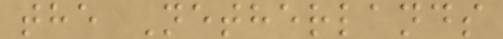the Netherlands
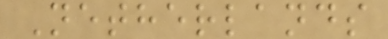Netherlands
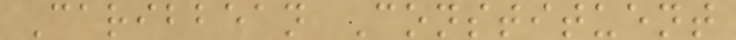Caribbean Constituent
